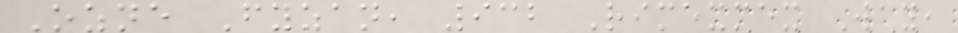Ozne Fyzan, 932 Rimexmex Way,
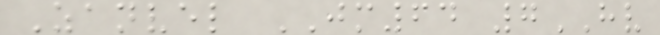Zanvel JM64 7HV
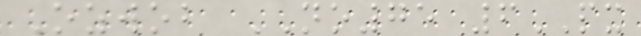Ozwob NO75 6PX
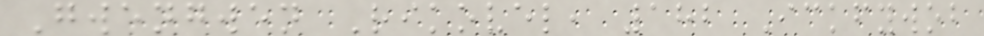Gwengwen Rikovel, 182 Ickfywob
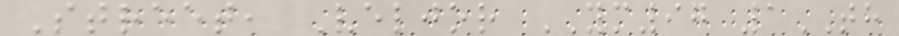Street, Veljor YM97 1TH
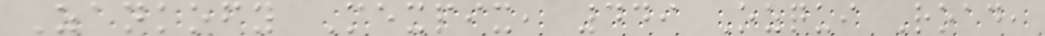Zankofy Mexpix, 449 Ozqui Road,
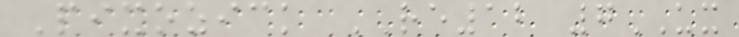Pixozick RE12 7UX
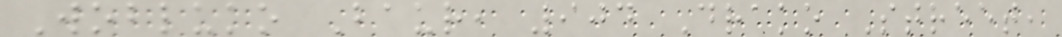Wobluko Baur, 904 Drako Street,
